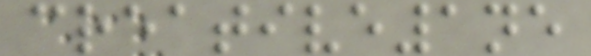creative1ne
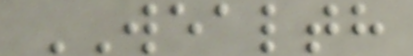WEALTH
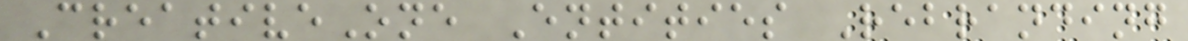CreativeOne Entities Rebranding
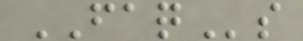FAQs
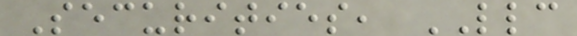Securities, LLC
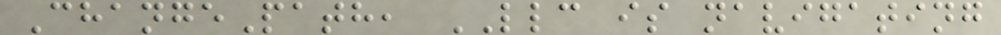ChangePath, LLC is navigating
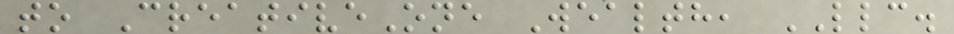to CreativeOne Wealth, LLC.
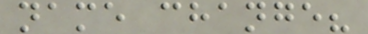name change?
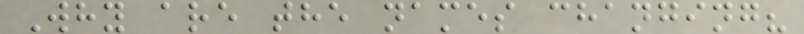Why are the names changing?
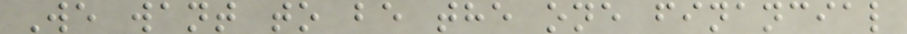We want to be the one financial
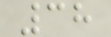38
